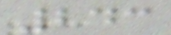243
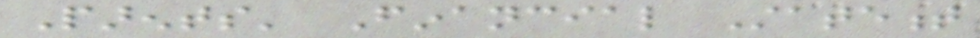Parents' Financial Statement
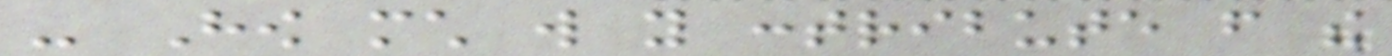- How much will you contribute from the
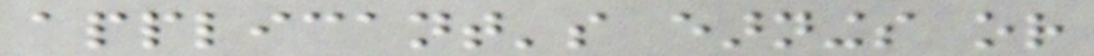applicant's earnings or
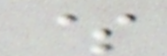$
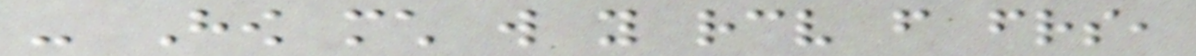- How much will you receive from friends,
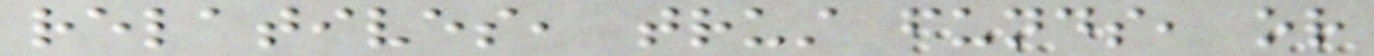relatives, trust funds, or
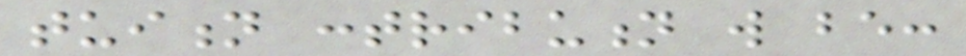tuition contribution will be:
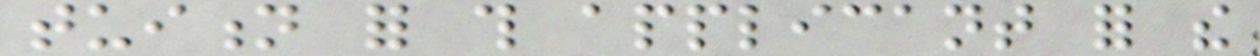tuition for this applicant for the
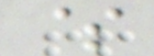$
